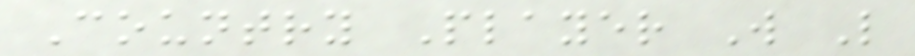Country Player W L
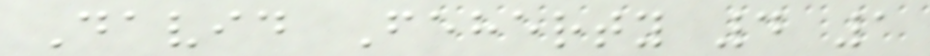David Feherty 4 1
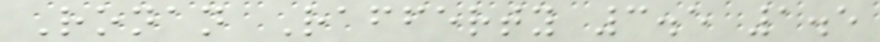Ronan Rafferty 3.5 1.5
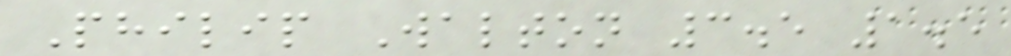Philip Walton 3.5 1.5
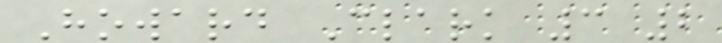Howard Clark 3 2
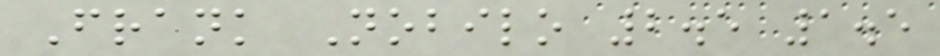Frank Nobilo 2.5 1.5
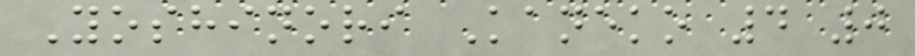Yoshinori Kaneko 4 0
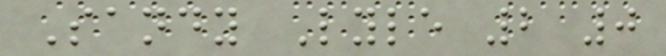Sandy Lyle 2 0
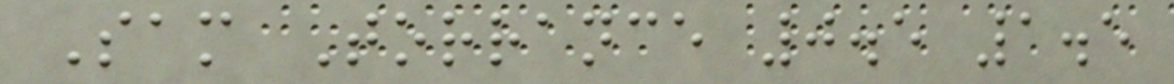Sam Torrance 0.5 1.5
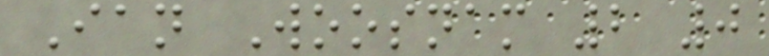Ian Woosnam 2 0
